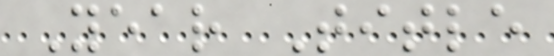Year Title
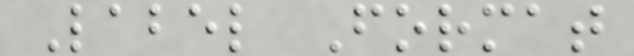Label Format
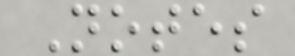Notes
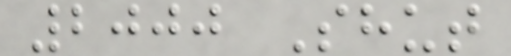2000 Shut
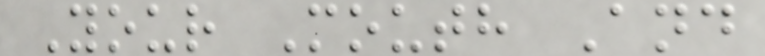Your Mouth And
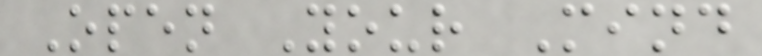Open Your Mind
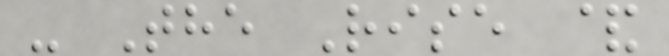- The Rise &
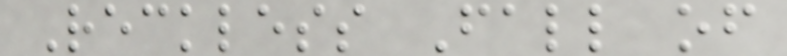Reckless Fall of
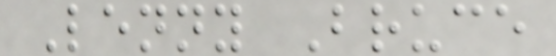Lenny Bruce
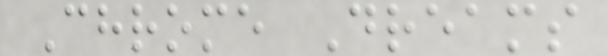Chrome Dreams
